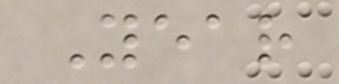Year
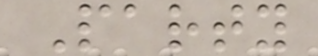Party
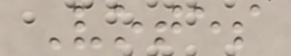Votes
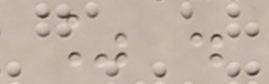% .
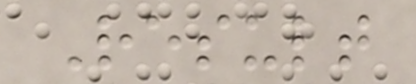Result
